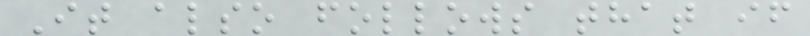It also follows that if
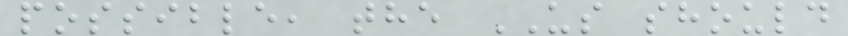possible, the US should
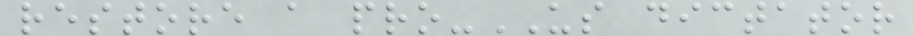restore a pro-US dictator
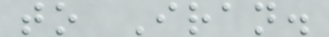to Iran.
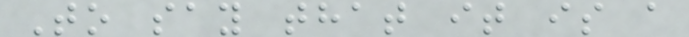To say that it is a
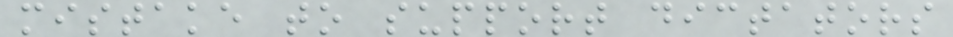mistake to support dictators
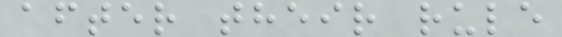after their rule
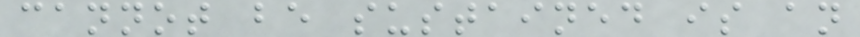cannot be sustained is an
